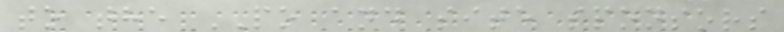to the PO and site sponsors
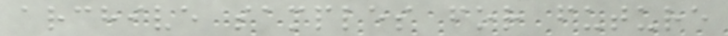archive samples for future
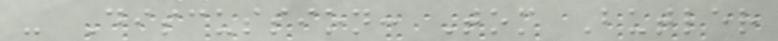- Discussion: Tom Butler
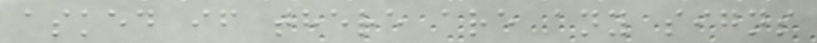asked if there are any signs
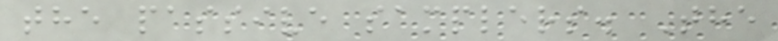the passive samplers. The
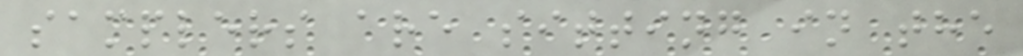samplers are sitting in the
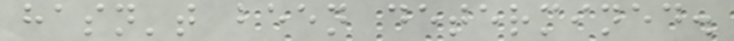hasn't been determined.
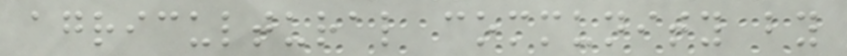agricultural community by
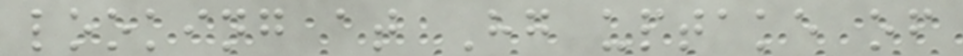looking at Hg uptake of
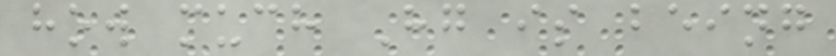how much Hg is being
